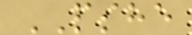PSHE
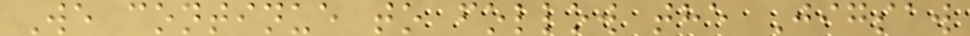We continue to follow the Jigsaw
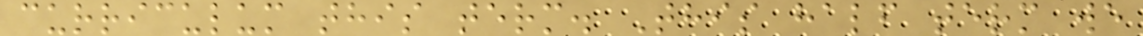curriculum this term. This half term we
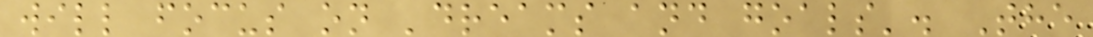will focus on 'dreams and goals'. The
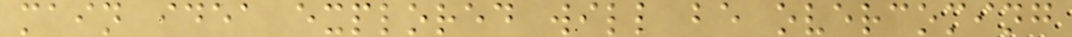main idea explored will be overcoming
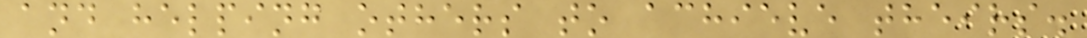and helping others to achieve theirs.
